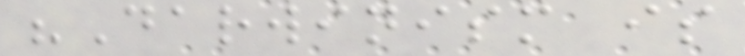"Darwinism is
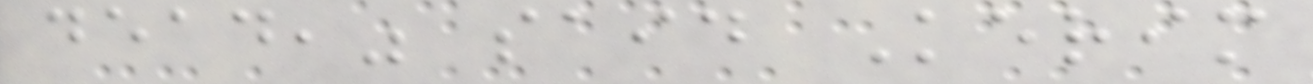dead," said Kerim
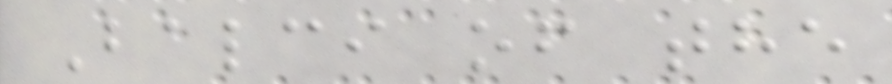Balci of the
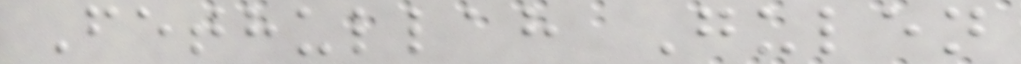Fethullah Gulen
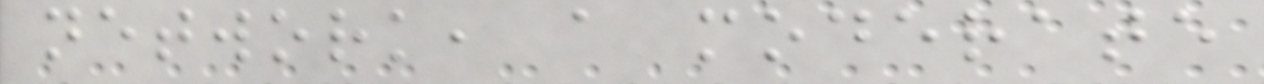network, a moderate
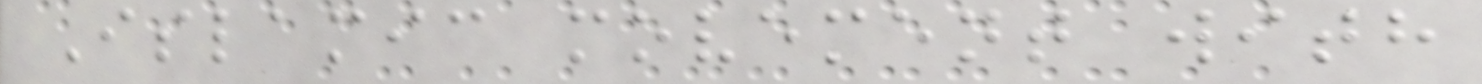Islamic movement with
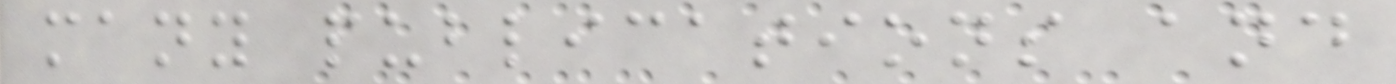many publications and
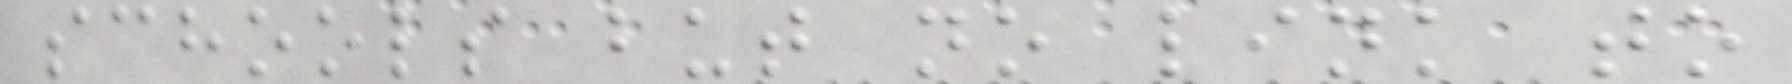schools but no link to
